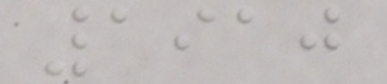1910
